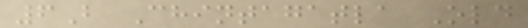6B Chintagatla Old
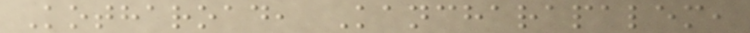Kotharoad, Kancharapalem,
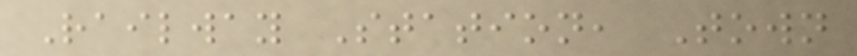Railway Station, Town
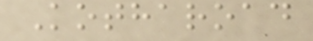Kotharoad
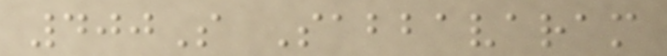400S Sabbavaram
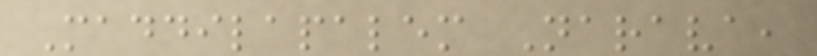Maddilapalem Narava,
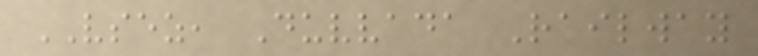VSEZ, Duvvada Railway
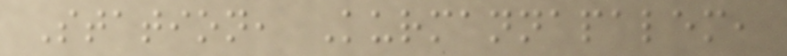Station, Kurmannapalem,
